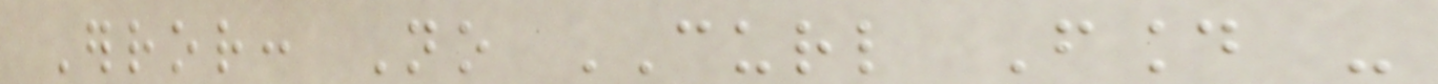Error: No CURL Found -
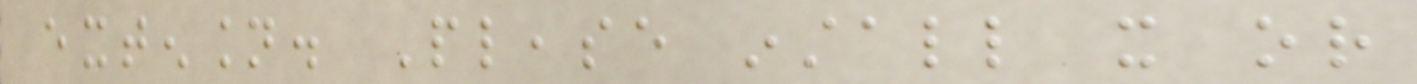extension. Please install it or
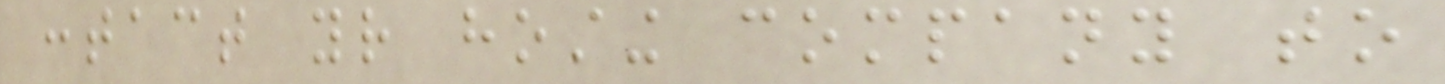contact your hosting company to
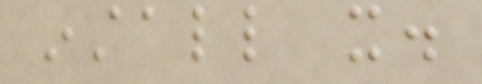install it.
